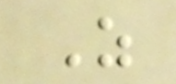Z
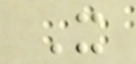X
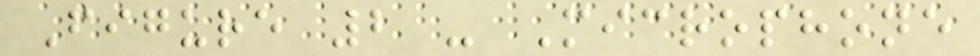Figure 2 - Microphone
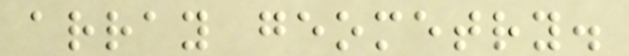array geometry.
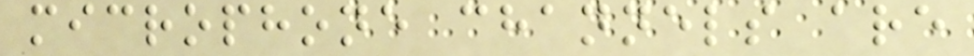microphone channels are
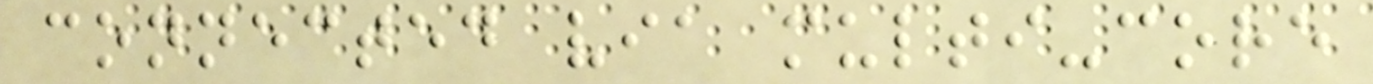connected via multi-core
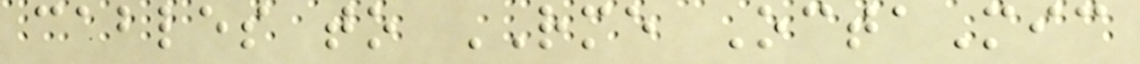cables to RME OctaMic
